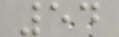54
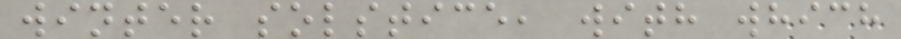winter solstice, with which
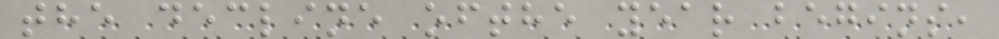the decline ofthe year begins,
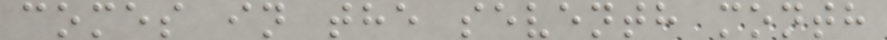comes in the seventh month
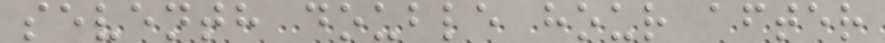seventh double hour after
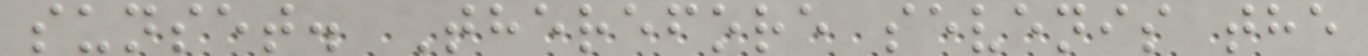sunset. Therefore sevenis the
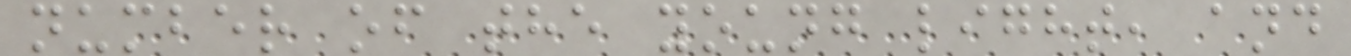number of the young light, and
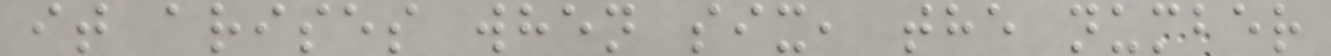it arises when six, the number
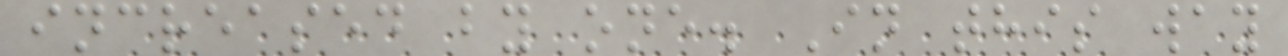increased by one. In this way
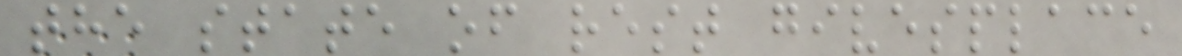the state of rest givesplace
